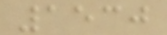1530
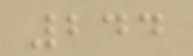244
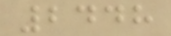2448
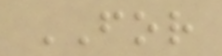FOR
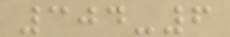304-6
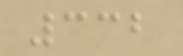332
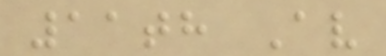11th Av
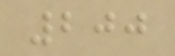200
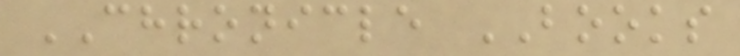CHRONICLE BOOKS
